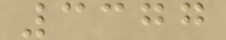3377
